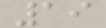19
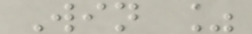Win %
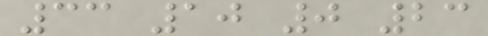33 10 0 23
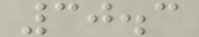30.3
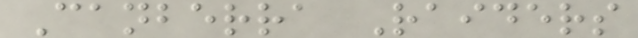Canberra Raiders
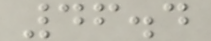46.4
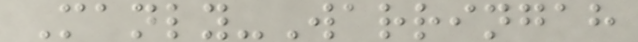Manly-Warringah
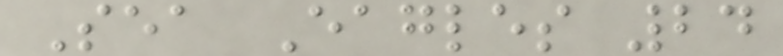Sea Eagles 24
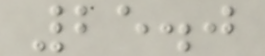25.0
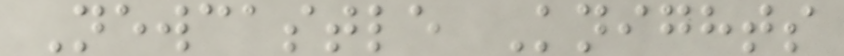Newcastle Knights
